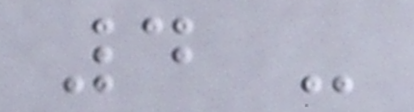4 -
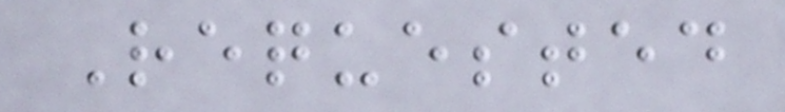Requested
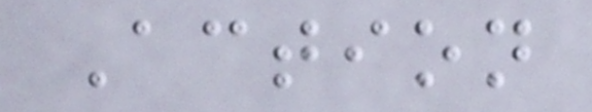Action
